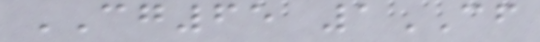CG65 1CF
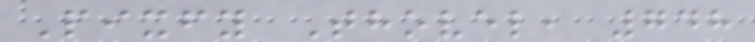Pixfy Thovel, 748
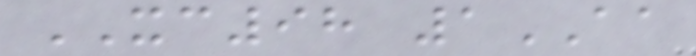XC98 1AA
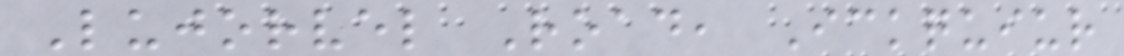Lujorvel Road, Ickquiur
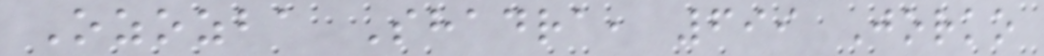Ozozba Shadra, 699 Jorko
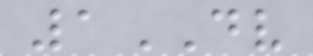1DV
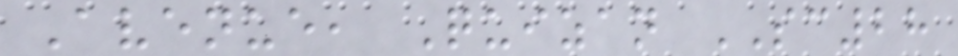Avenue, Quizan SC28
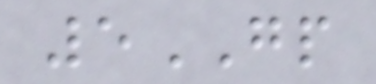5GP
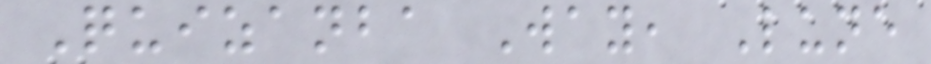Quizanba Way, Lune
